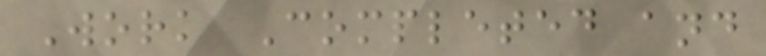Work Completed and
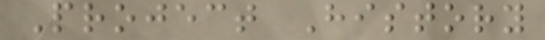Project History
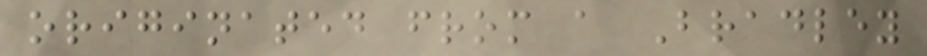originated from a Bradley
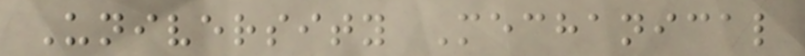University Mechanical
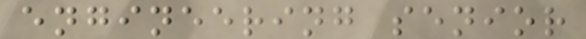engineering senior
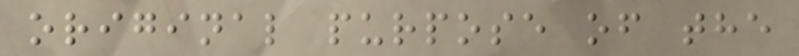original purpose of the
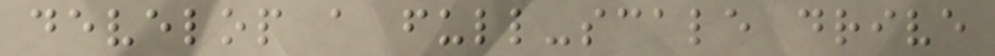develop a full-scale drive
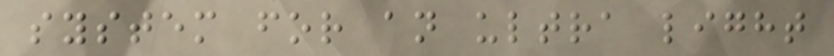system for an ultra light
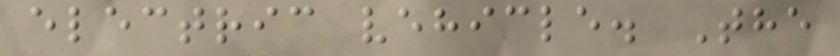electric vehicle. The
